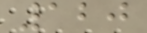120
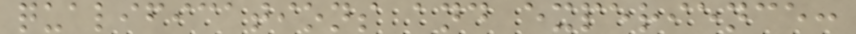qualifications and experience:
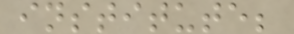institute;
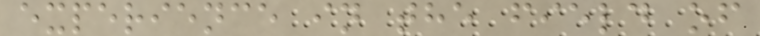experience in the field of
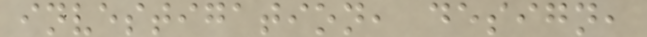investigation, design,
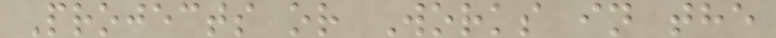Projects or Works in the
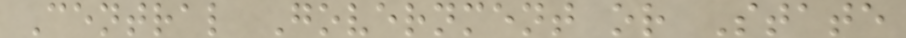Central Government or State
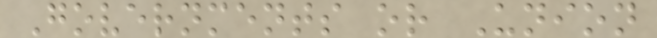Governments or Union
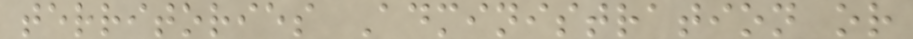territories Administration or
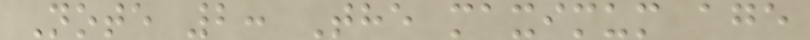Note 2: The maximum age
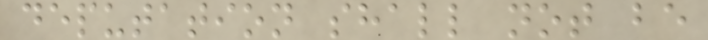deputation shall not be
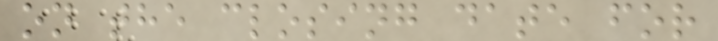on the closing date for
